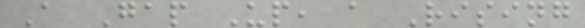A Gap Up, a Rising
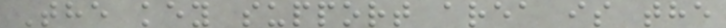The key support area is the
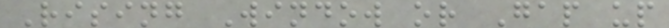Rising Window or Gap up
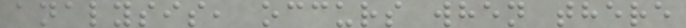analysis, occurs when there
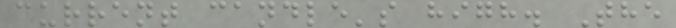current candle's high. The
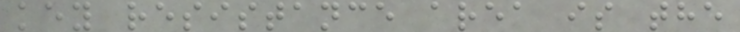key resistance area is the
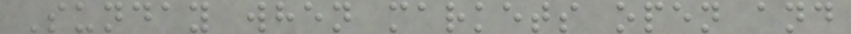Sunday when markets open and
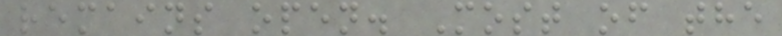remains open. Most of the
